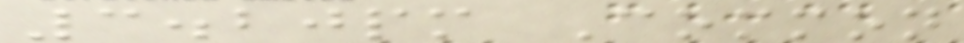3.20pm Common
